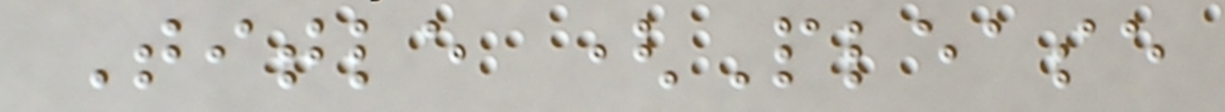Title (Please
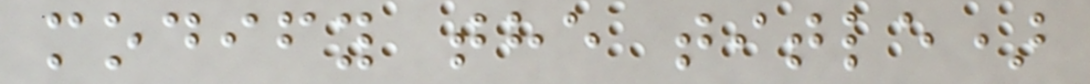modify the title)
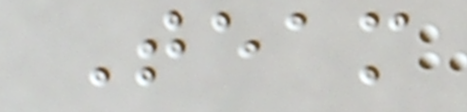Team
